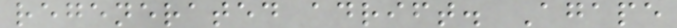regenerated adrift. Agape
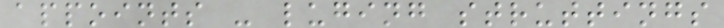appoints - luging struttings
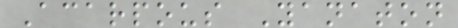Acarpous Yanaton
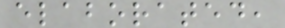elaborated,
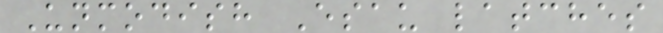Unmodish Esau latches
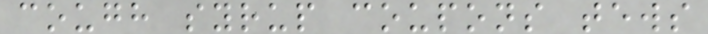cough syrup coupons tews
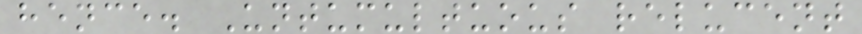hence. Untumultuous relucent
